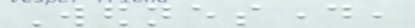Wednesday,
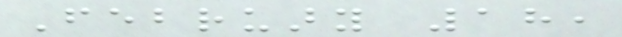February 18,
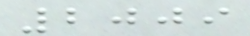2009
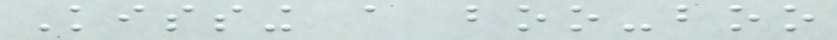Kissing a boo-boo
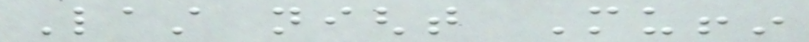Last night Muffin
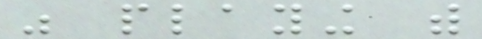was playing with
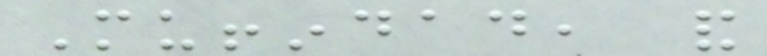Muffindad, and
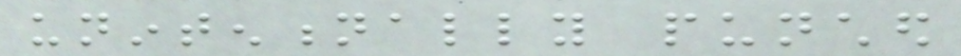unintentionally punched
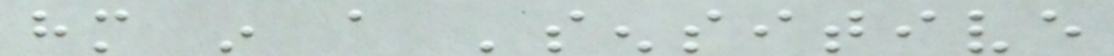him in a 'sensitive
